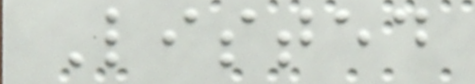Listed
